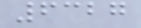6327
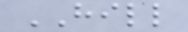HILL
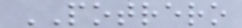POTRERO
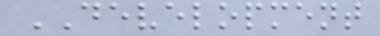DEVELOPMENT
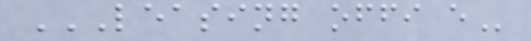LEASING OFFI E
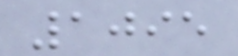1095
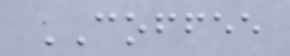COFFEE
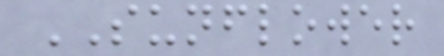SUNFLOWER
